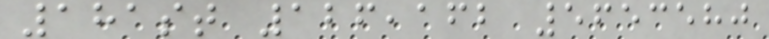181st 126,162 5653580
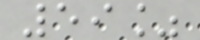59%
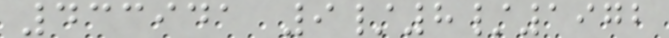433941 9/8/1972
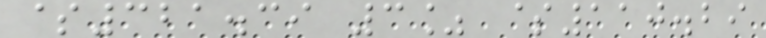$321.39 3% $110.29
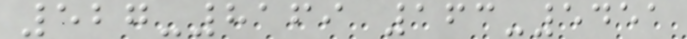527-8169 163-5451
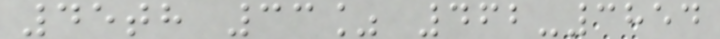45th 33% 462-3854
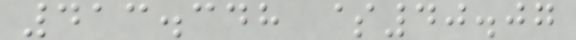413.348 $40.07
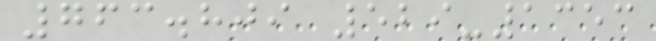763.809 529-1353
